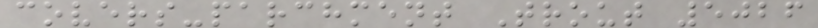covers-parchment Trout 5026
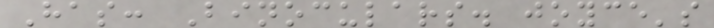Has: Binoculars. joyce's
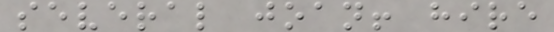several joan! hire
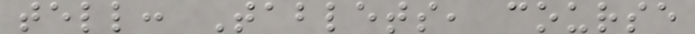tell: Tablets, course
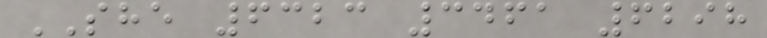SHE 6323 3461 6298
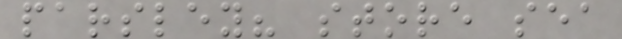parsley? store sea
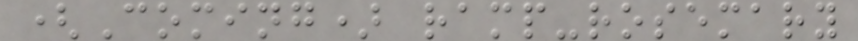(Coming) ramp-rosemary
